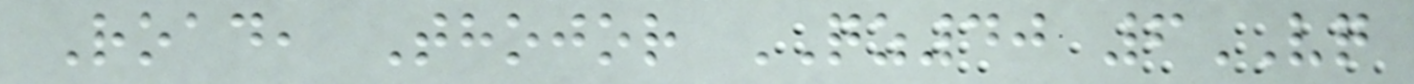Road, Thojor QZ40 6VQ
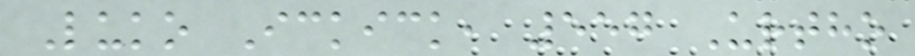Luko Ickick, 557 Urtho
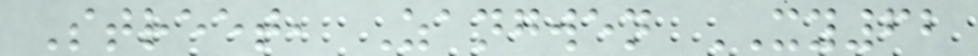Street, Zangwen XY62
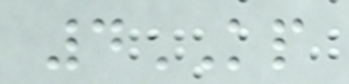4KP
